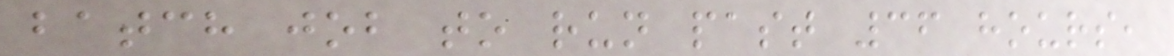batch job to run past 36 hours,
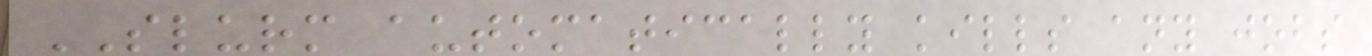SLURM automatically kills any jobs
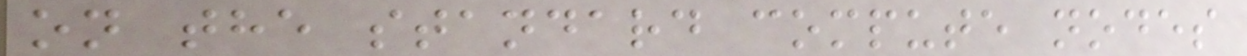on the standard compute nodes
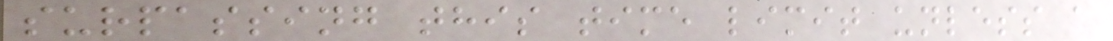surpassing this time limit unless a
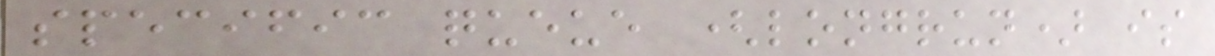specific queue (longrun) is
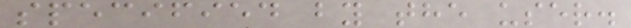specified by the user.
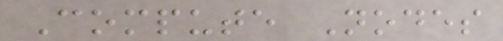Compute Nodes
